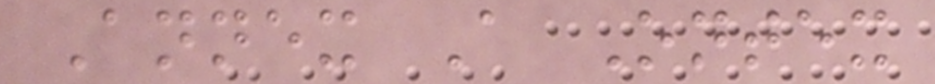Annex A Ontex
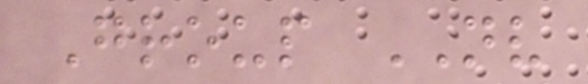Group NV
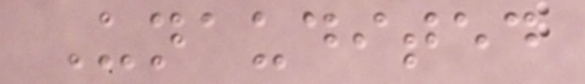Unaudited
